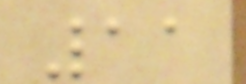11
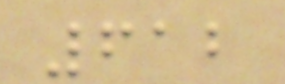612
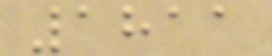1811
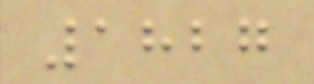1827
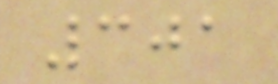301
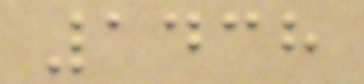1438
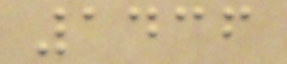1436
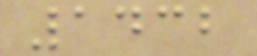1432
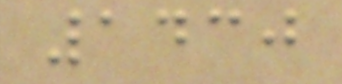1430
